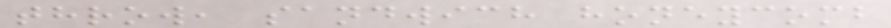throw, sandwich honeycomb
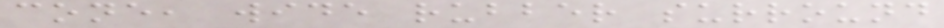cone, wide rubber surround
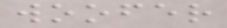woofer
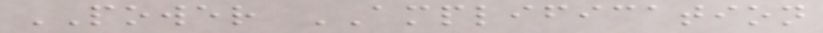POWER AMPLIFICATION
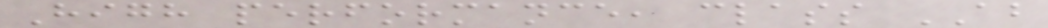High performance, class AB
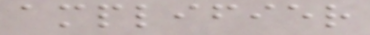amplifier
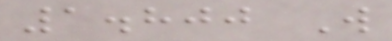1.800 W
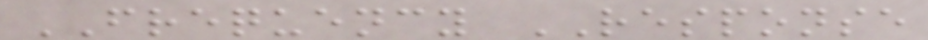FREQUENCY RESPONSE
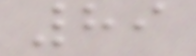89
